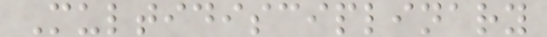Multidisciplinary
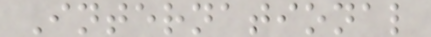International
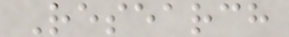Research
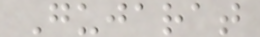Gujarat
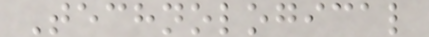Technological
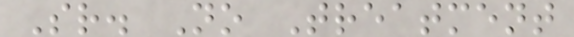Sr. No Treatment
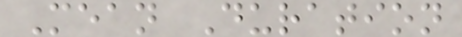Mean Duration
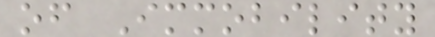of Immobility
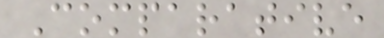Comparative
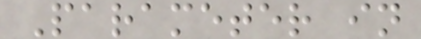Parameter in
